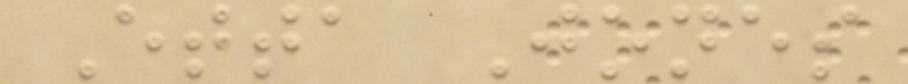Etta Jones
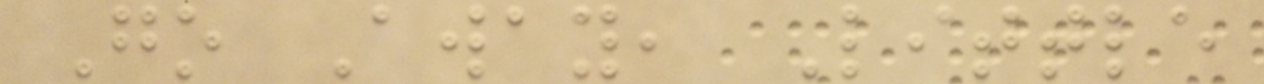Go Away, Little
